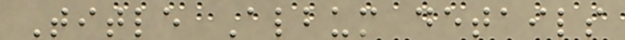Title Album details
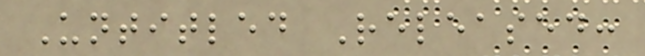Untitled Released:
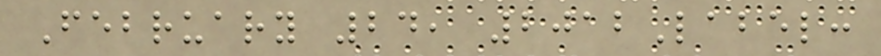February 24, 2012Label:
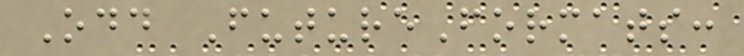Odd FutureFormats:
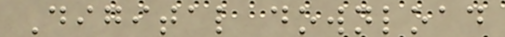Digital download
